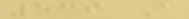539 A
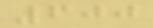600
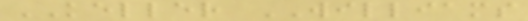KELLER WILLIAMS
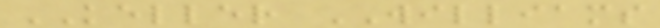KELLER WILLIAMS
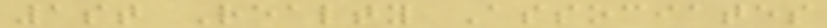1st Realty Associates
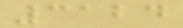3124
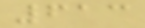613
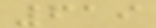619
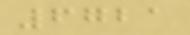6721
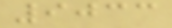9033
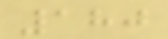180
